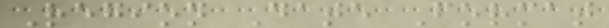Region Date Format
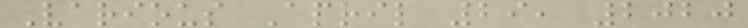Various April 29, 2020
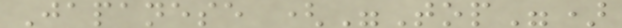Japanese ("Top")
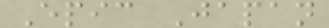Epic Japan
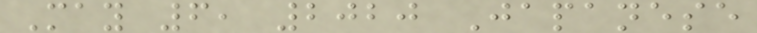May 6, 2020 Japanese
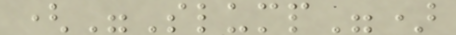("Slump")
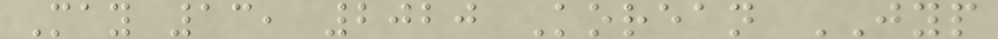May 13, 2020 Korean JYP
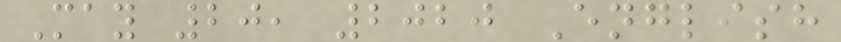May 20, 2020 English
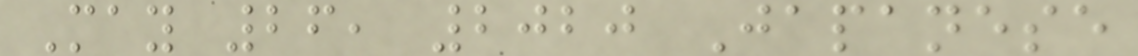May 26, 2020 Japanese
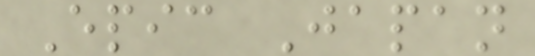Epic Japan
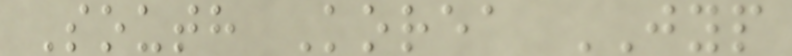South Korea JYP
